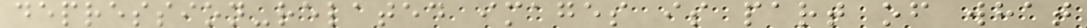depression-related images is part of what
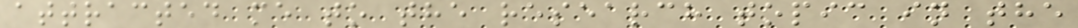attracted me to the research topic in the
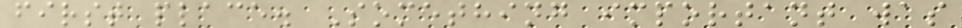first place. Something important was
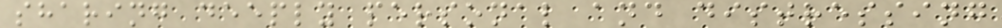sharing deeply personal and distressing
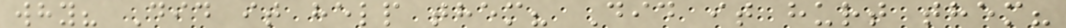why? Did it help them? Did it hurt them?
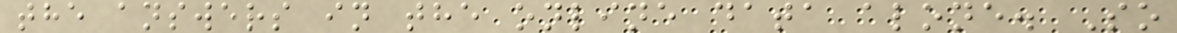the answers in the online data alone. So
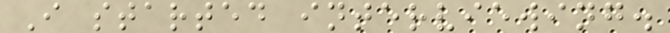I started interviewing.
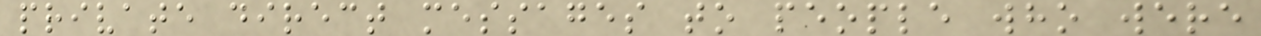private direct messages to people who were
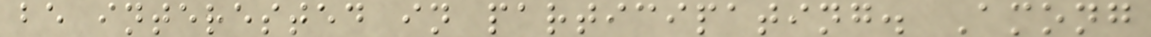be interested in participating. Among
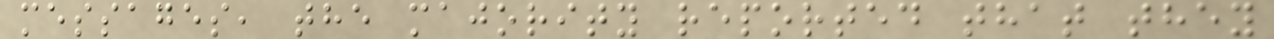messages, the majority reported that they
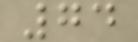74
